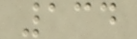134
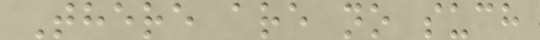There are no such
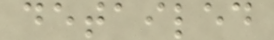detailed
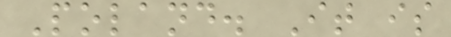Poland. It is
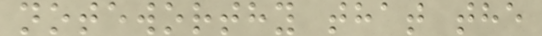noteworthy that the
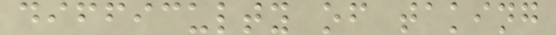difficulty of taking
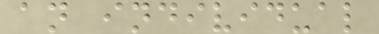an individual
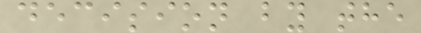decision by the
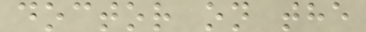doctor on the
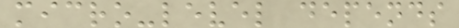micro-level depends
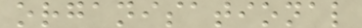organisational
